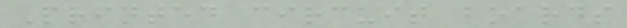Printed circuit boards
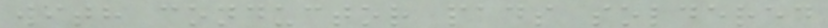with conductor pads soldered
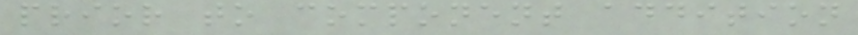prior to component addition
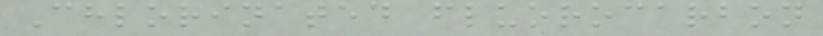Chlorinated fluorocarbon
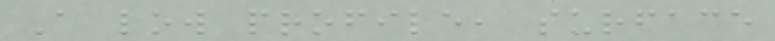A low profile, surface
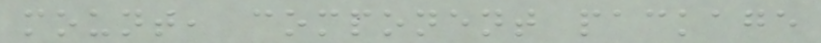mount, component package
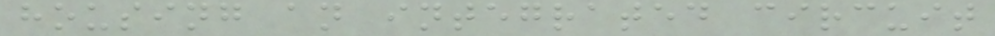housing an integrated circuit
